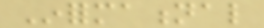Informational
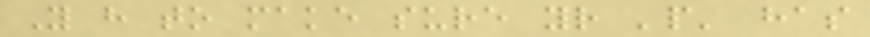You have to make sure your 'people' has
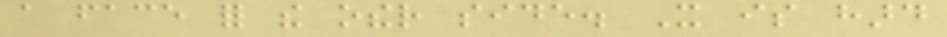a face for the other side. It is hard
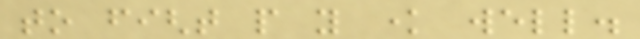to fight people you know well.
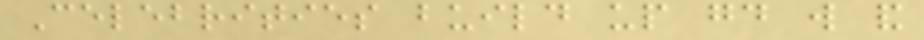Celebrities build up good will and
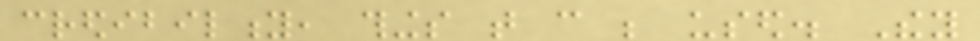credibility, things that can be used. They
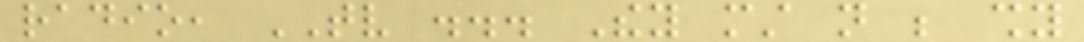radio, TV ... They must not be shy
